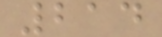214
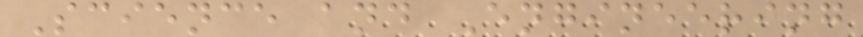Science and Engineering
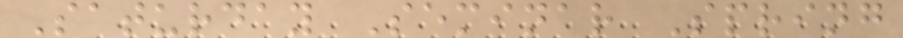Saturday Seminar Spring
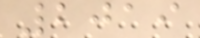2019
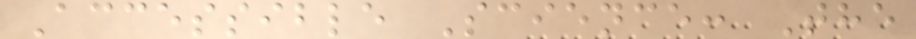Accessible Science: The
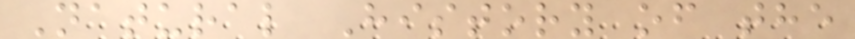Natural History of the
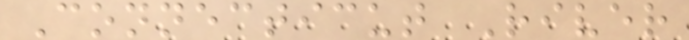Connecticut River
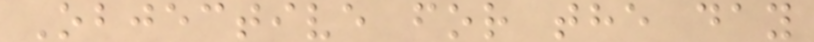Objective for the day
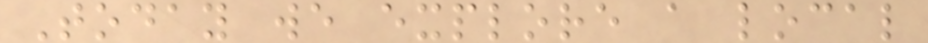Today we explore a local
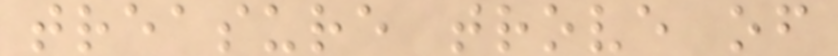treasure trove of
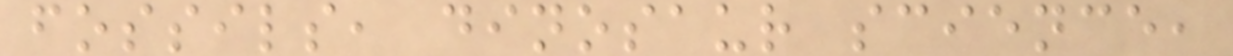fossils, dinosaur science,
